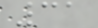31
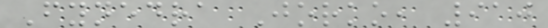Fynedra Jorko, 910
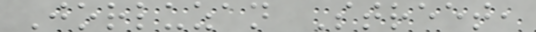Jorluzan Street,
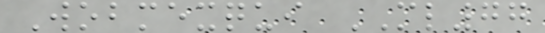Wobmexqui ML77
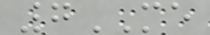7ME
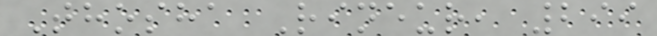Thosha Rineur, 299
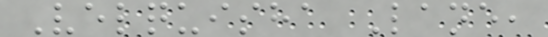Velquisha Lane,
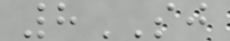8SJ
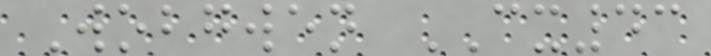Wobgwen CX43
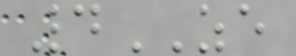4ZE
